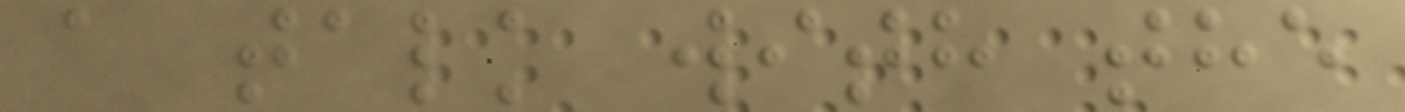a talk with the
